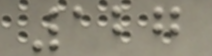127
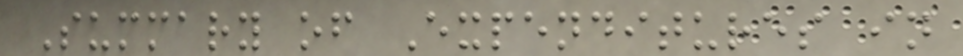Summary of Expenditures in
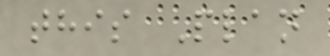this Plan
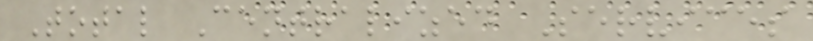Total Centralized Services
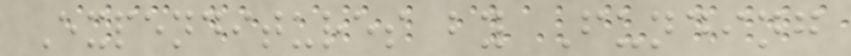Expenditures by Funding
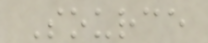Source
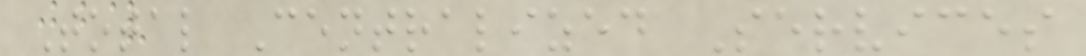Total Centralized Services
